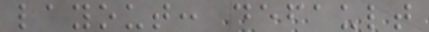layout: default
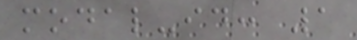modal-id: 1
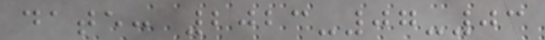date: 2023-07-03
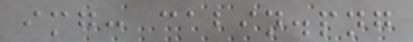img: cabin.png
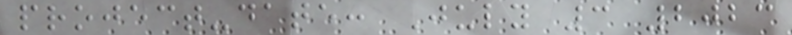project-date: July 3 2023
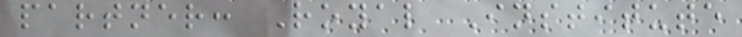partner: Royal Institute
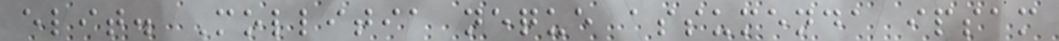elit. Mollitia neque assumenda ipsam
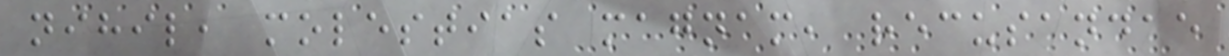nihil, molestias magnam, recusandae
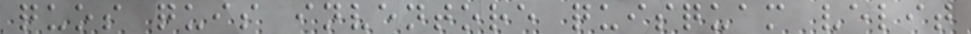quos quis inventore quisquam velit
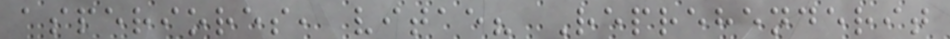asperiores, vitae? Reprehenderit
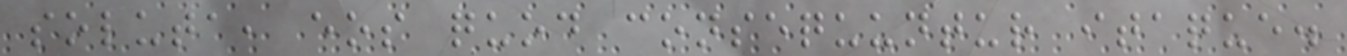soluta, eos quod consequuntur itaque.
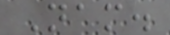Nam.
